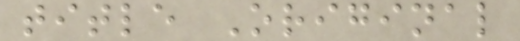title Original
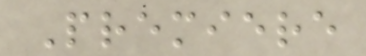Premiere
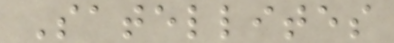Satellites
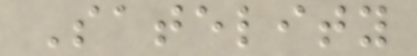Satelity
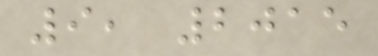9, 2015
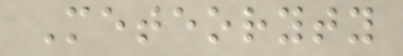Meteoryty
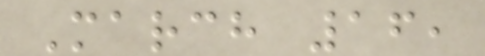March 16,
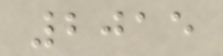2015
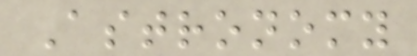Astronomy
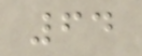64
